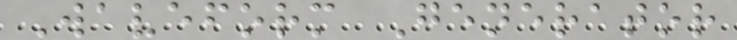Waveform Generator
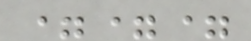===
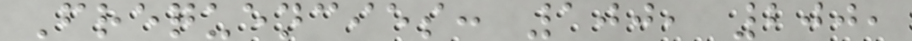Frequencies: 100, 200,
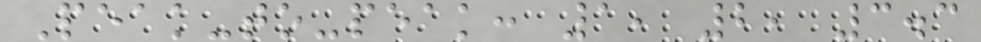Peak-to-peak: 1, 2, 3.3
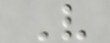V
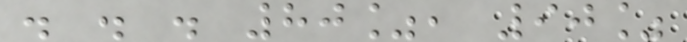. . . 80%, 90%
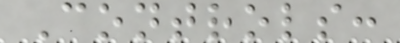Controls:
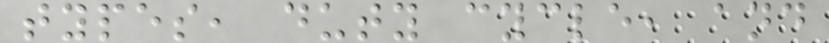types, duty cycle, and
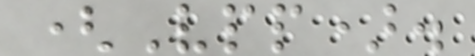(Vpp).
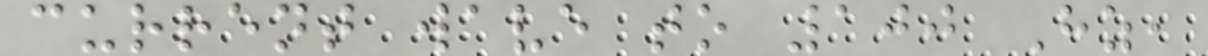current wave to 100 Hz,
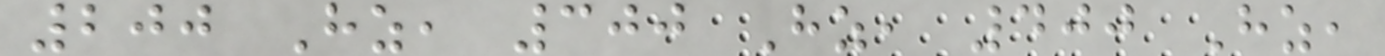200 Hz, 300 Hz, 400 Hz,
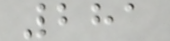281
